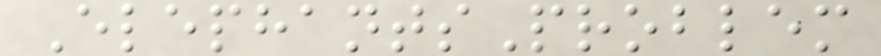ElephantsProblem
